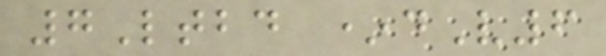7Ltbd *dV6
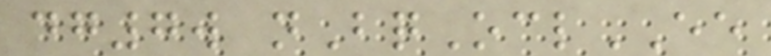dg7w nBqOclEE
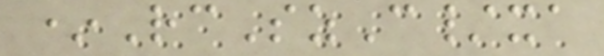*RcSzC/xa
